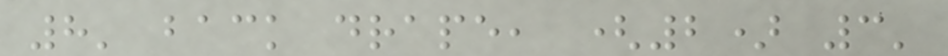8' back drape, (2) 3'
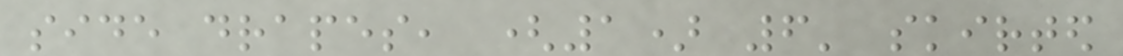side drapes, (1) 6' skirted
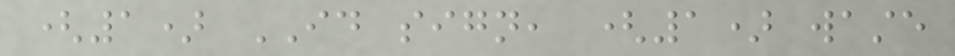(1) ID sign, (1) waste
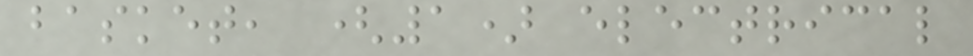basket, (1) electrical
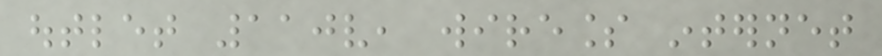outlet 110v, wireless internet
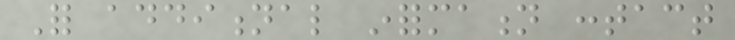For additional information contact
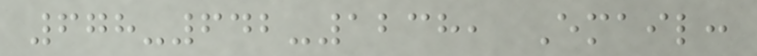678-642-1238, Email:
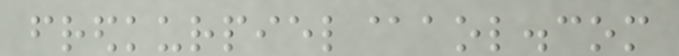fredkurpiel@aol.com
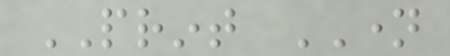PRINT NAME
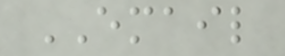EMAIL
